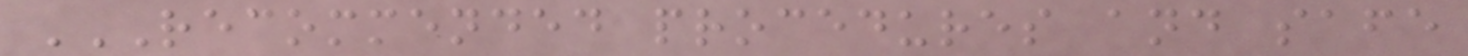RECOMMENDED PROCEDURES AND SAFE
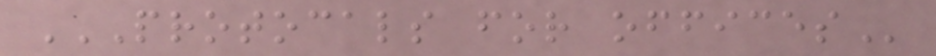PROTOCALS FOR OFFICES
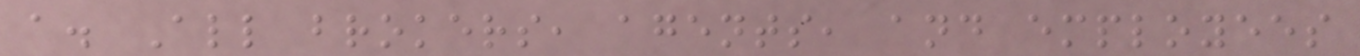a. All brokers, agents, and employees
